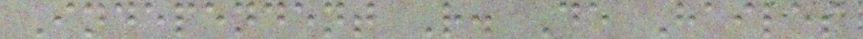Independent R. De Hailes
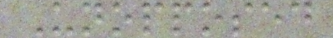Unopposed
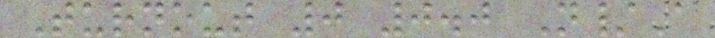Turnout 0 0.0 N/A
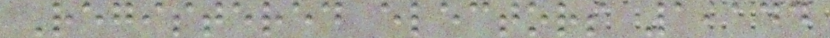Registered electors 1,144
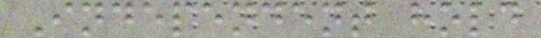Independent hold
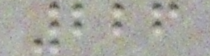226
